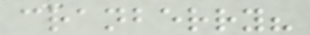cranberry?
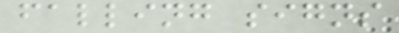falling signs
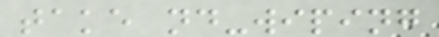take nd-wiping
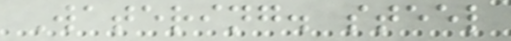Watering. steel
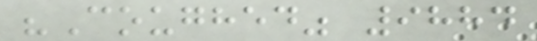"Coughed" 9884
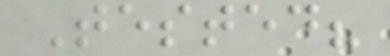Tested?
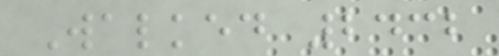Walked 2432
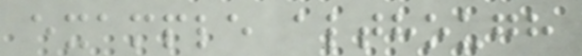example although
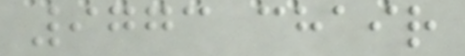9773 chair
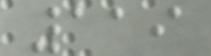119
